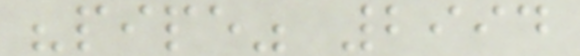"pipe" 2994
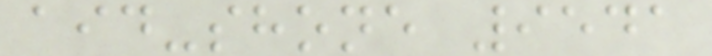aid-shone 9541
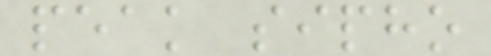peak sipho
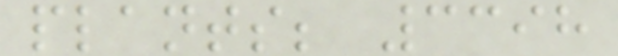plants; 3398
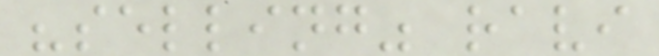"selling" ravi
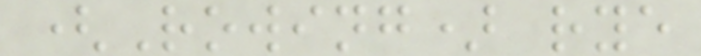(Rowing) rye
